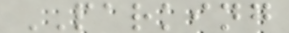PARKING
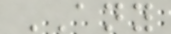ANY
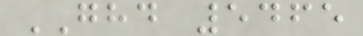GHD 5465
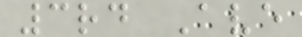3rd Ave
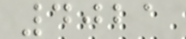4021
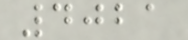4021
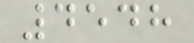4548
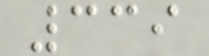339
